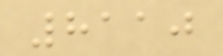8110
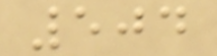504
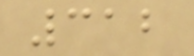312
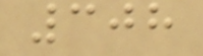308
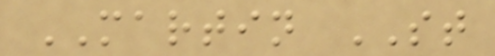MARTIN ST
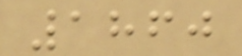1860
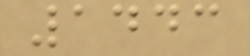1443
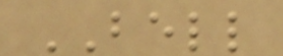BELL
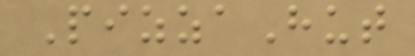PizzaHut
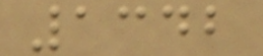1342
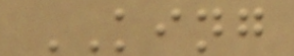KING
